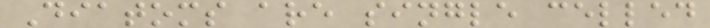Diatoms are single celled
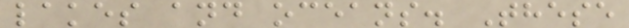lakes and oceans. These
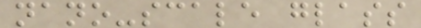nano-scale glass
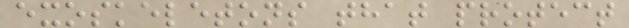exoskeletons that protect
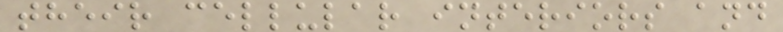their cellular interiors and
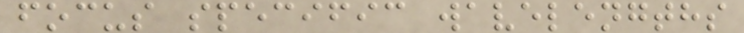focus specific wavelengths
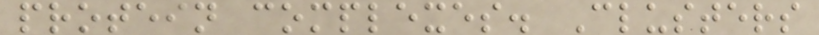protein complexes. Clusters
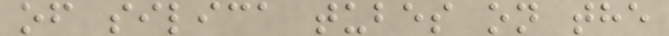of silica tubes on the
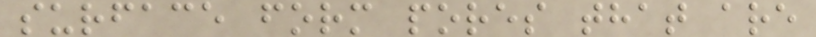surface form pores that are
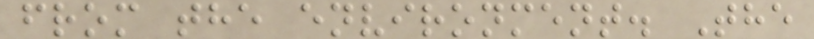from the environment. The
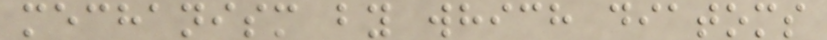mechanism by which diatoms
